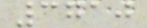3710
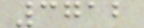3712
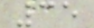35
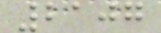2107
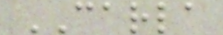CARLA
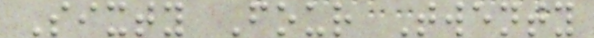Sixty Four Twenty
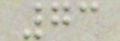73
